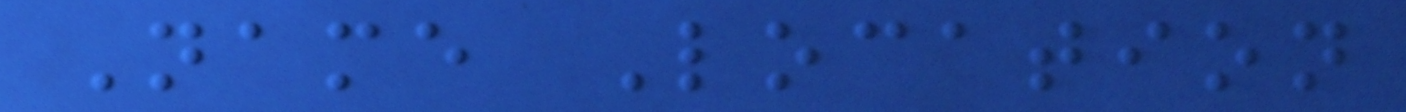Name Location
